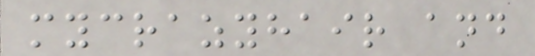mycrazyhair and
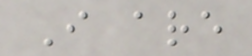I are
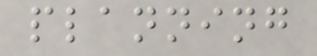planning
